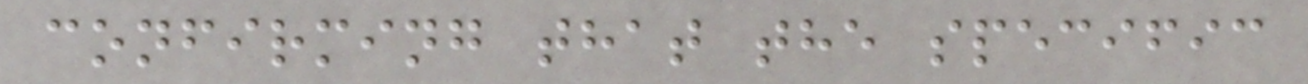confirming that the specific
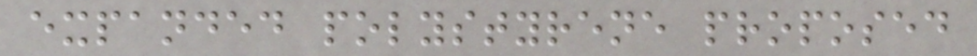expanded polystyrene proposed
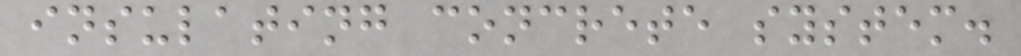insulating concrete system.
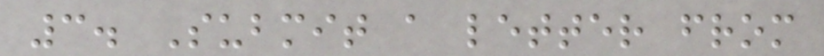3. Submit a letter from
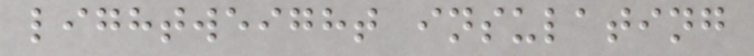lightweight insulating
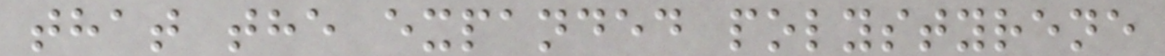that the expanded polystyrene
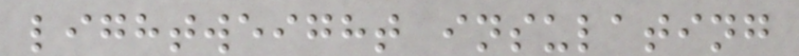lightweight insulating
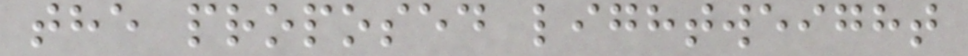the proposed lightweight
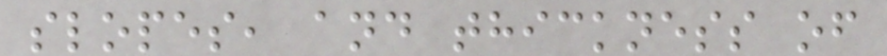slopes, and thickness of
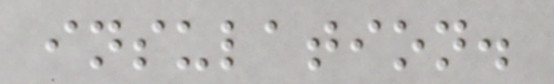insulation.
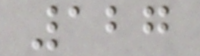127
